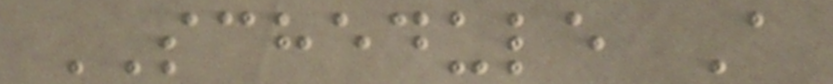SCHEDULE A
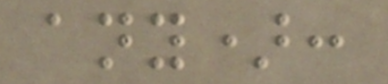any):
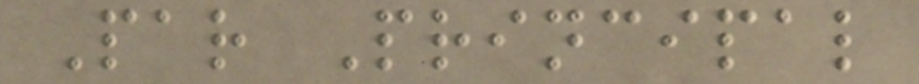Par Principal
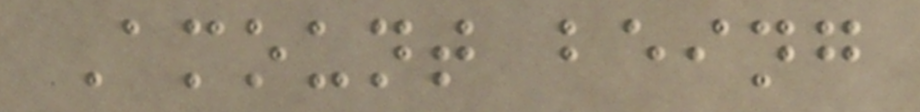Amount being
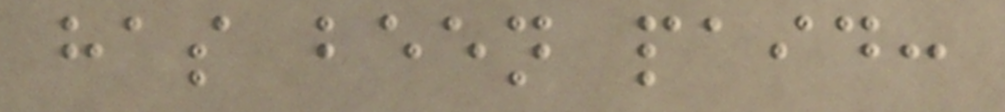has been paid:
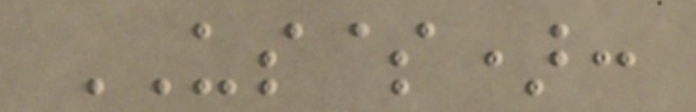US$):
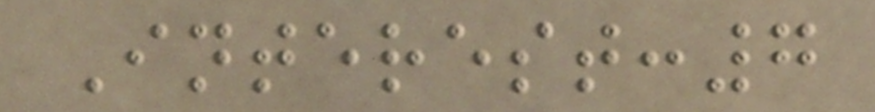Interest:7
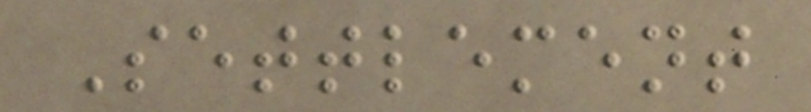Settlement
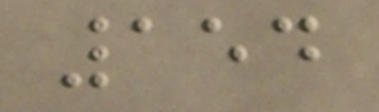154
